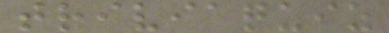triviaquiz
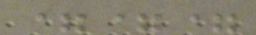===
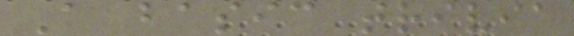A basic trivia
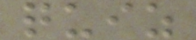quiz
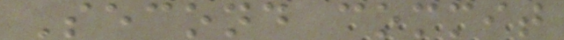Second commit
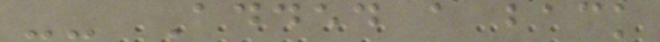-- Added a back
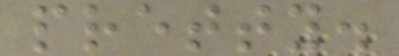pretty.
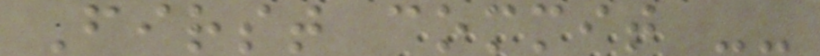First commit --
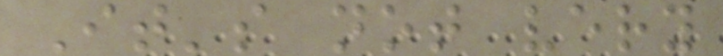It's not very
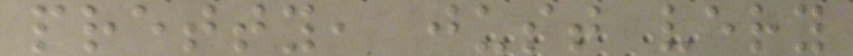pretty, just very
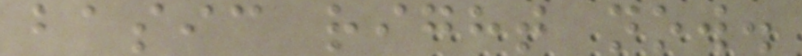basic right now.
